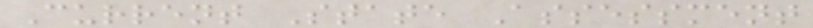Current State Assessment
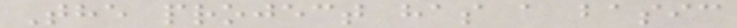The project has a basic
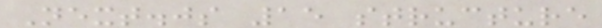Next.js 15 structure
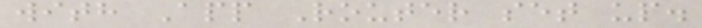with App Router set up.
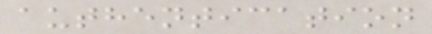authentication
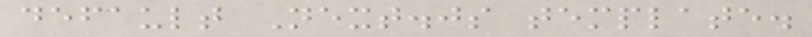default Next.js template.
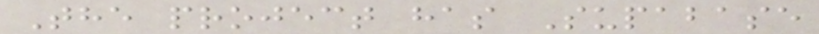The project has Supabase
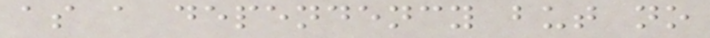as a dependency but no
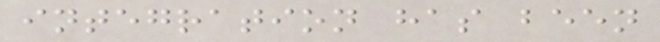integration has been
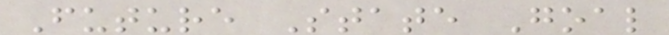Future State Goal
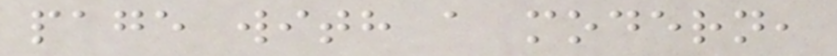page with a modern,
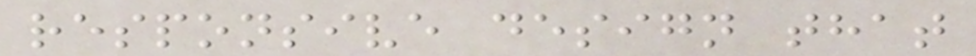responsive design that
